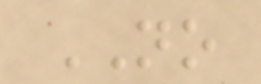NO
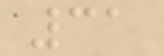31
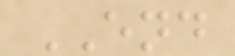END
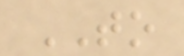TO
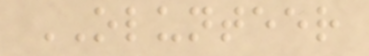OLUNTEER
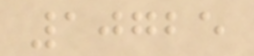10725
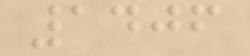1406
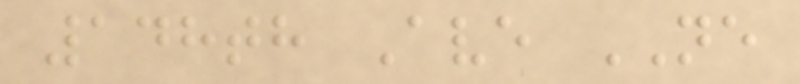148th Ave NE
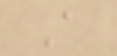A
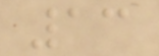13
